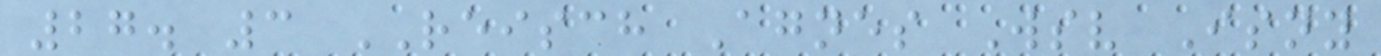27. 3 REISCH Agnes Wsv Isny
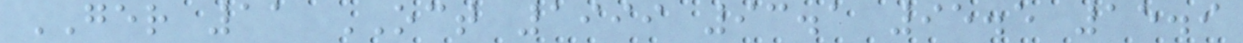GER 11 OCT 1999 93.1 95.5 15.9
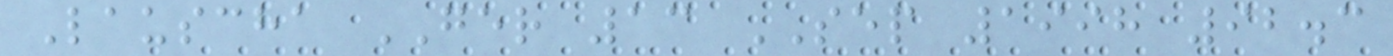Lauscha GER 13 SEP 1998 92.3
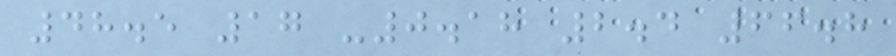48.5 17 -0.18 2.4 66.8
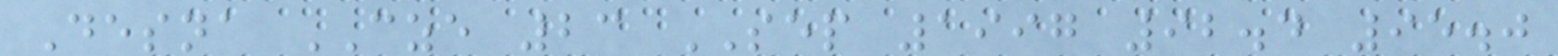Desna CZE 23 SEP 1997 92.4 95.0
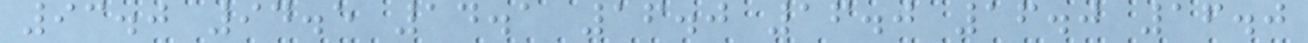93.0 94.5 14.1 16.0 16.0 16.0 16.0
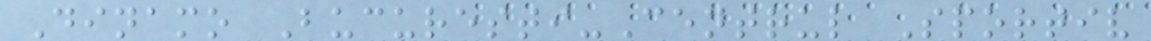Dinamo Bucuresti-Centrul Sportiv
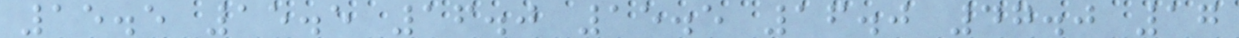15.5 15.5 16.0 15.5 16.0 47.0 17
